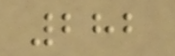282
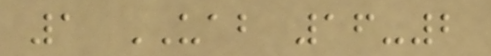1 UAB 16-2
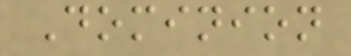Dominion
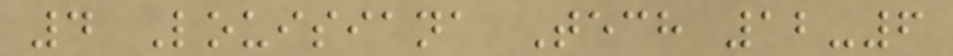4 Louisiana Tech 12-6
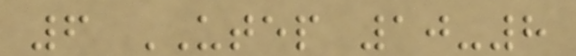6 UTEP 10-8
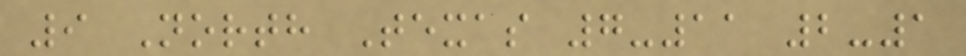9 North Texas 7-11 2-1
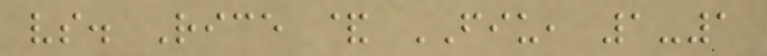vs. Rice & FIU, 1-1
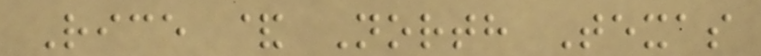Rice & North Texas
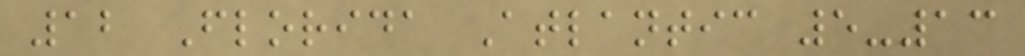12 Florida Atlantic 5-13
